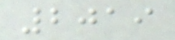2019
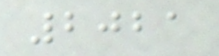2021
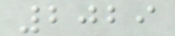2029
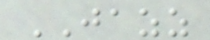JAZZ
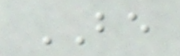BE
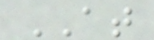AT
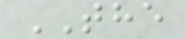THE
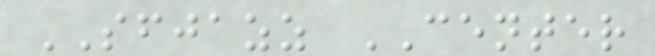SFJAZZ CENTER
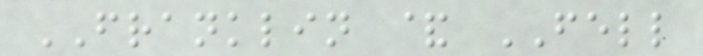FRANKLIN & FELL
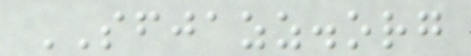SFJAZZ.org
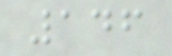146
